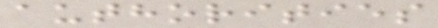authorities
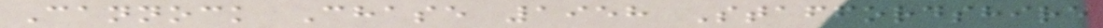Cannock Chase 1958 Staffordshire
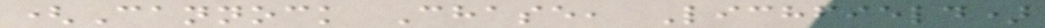(Cannock Chase, Lichfield)
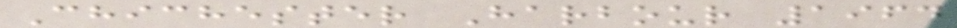Chichester Harbour 1964
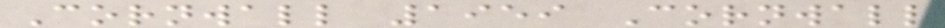Cornwall 1959 Cornwall
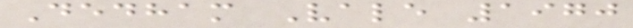Dedham Vale 1970
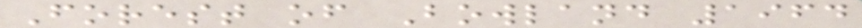Forest of Bowland 1964
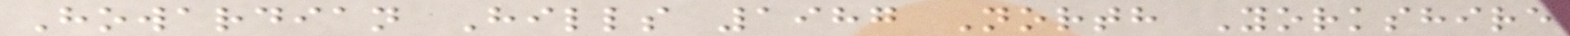Howardian Hills 1987 North Yorkshire
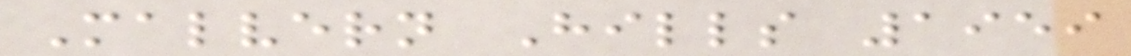Malvern Hills 1959
